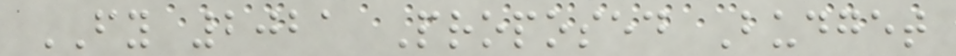FY 2021 Proposed Budget
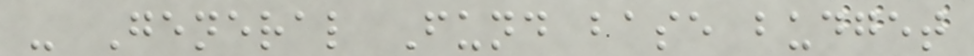- General Fund base budget
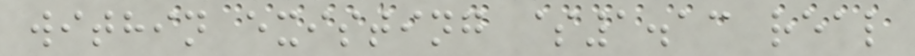within existing $1.13 real
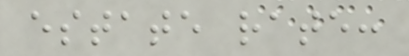estate rate:
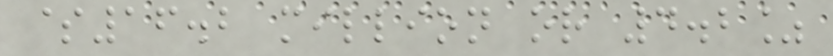$16.2 million or 4.2%
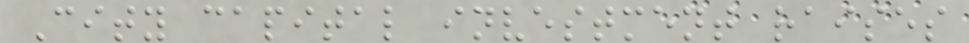City capital investment raises
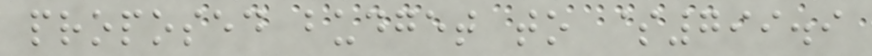proposed budget to $799.9
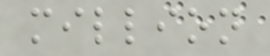million
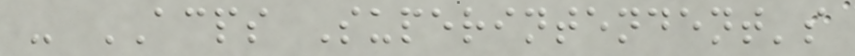- ACPS Superintendent's
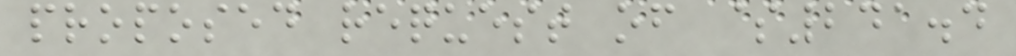proposed request of $241.4
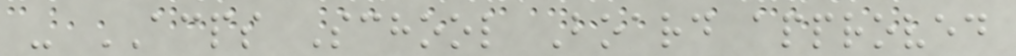- ACPS School Board approved
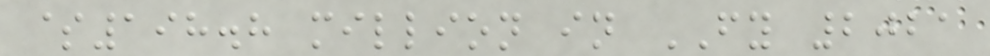$198.8 million in FY 2021
